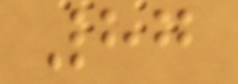87
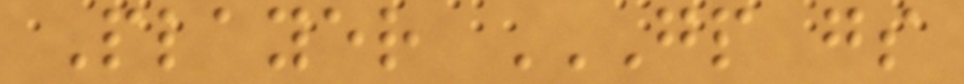Player GP GS
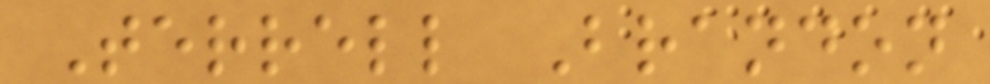Terrell Brandon
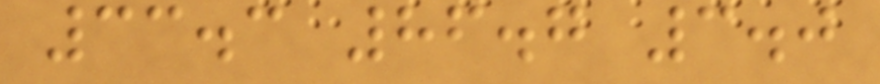33.3 86.7 3.0
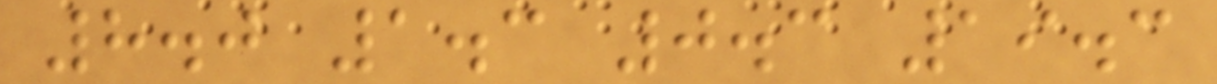8.0 1.3 0.3 19.3
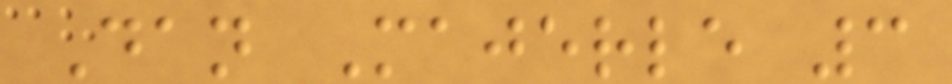Dan Majerle 3
